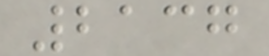2137
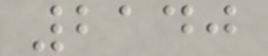2140
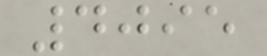4095
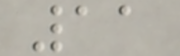11
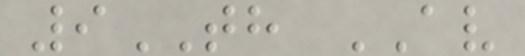9TH AV
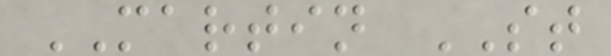MARTIN ST
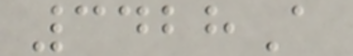3428A
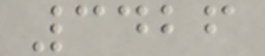3426
